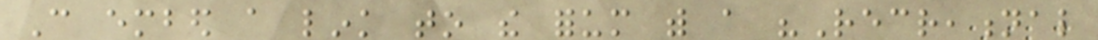Can embed a link to the forum with a "Recreational
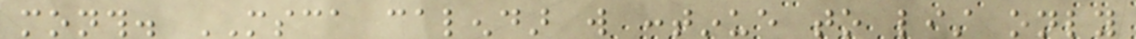month. MSCA calendar will continue to list only
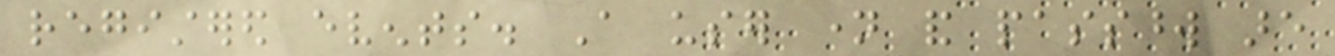registered events. A user name and password are
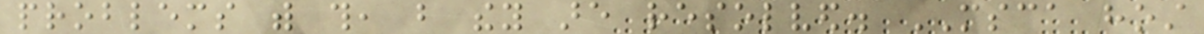problems with this, but they are resolved. MSCA host
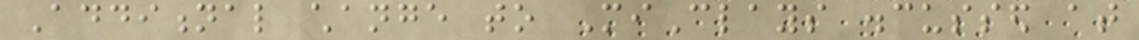Additional change to MiClays discussed at
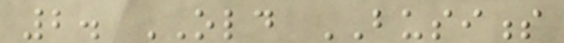2. OLD BUSINESS
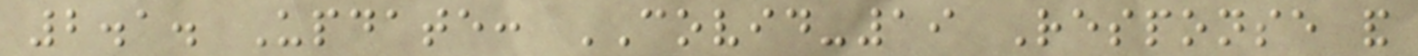2.1. Update: COVID-19 Response and
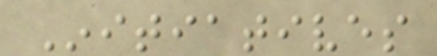Initiatives
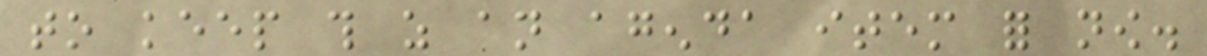to keep this as an agenda item for now.
